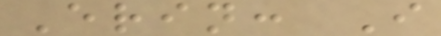Erin: I
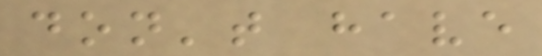don't have
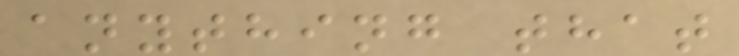anything that
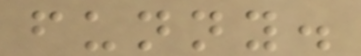funny.
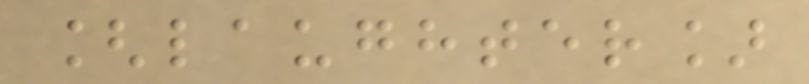[laughter]
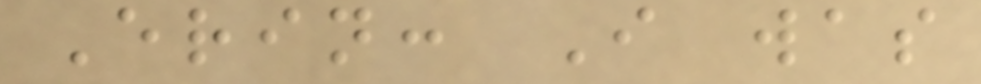Erin: I was
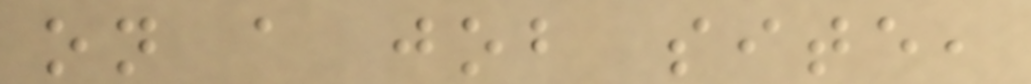on a job site,
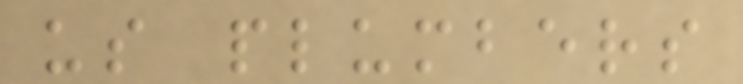us plumbers
